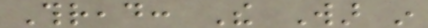Thread: The War in
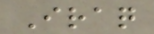Iraq
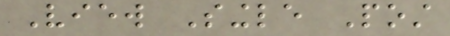View Single Post
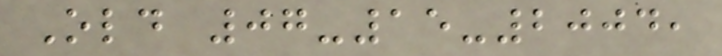Old 07-15-2004,
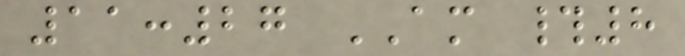11:27 AM #8
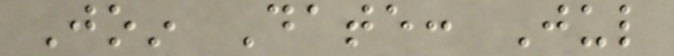Join Date: Jul
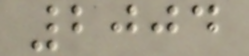2004
